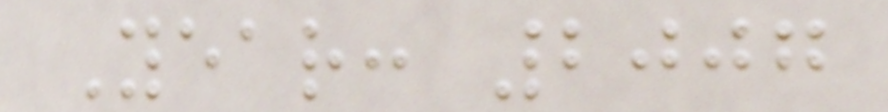Year: 2007
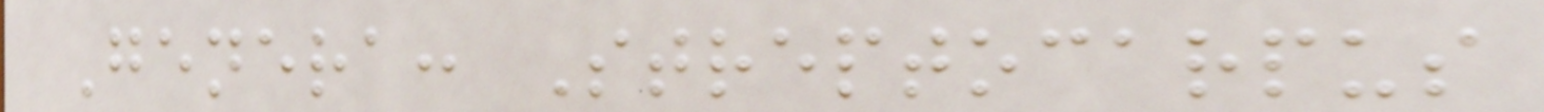Genera: Streptocarpus
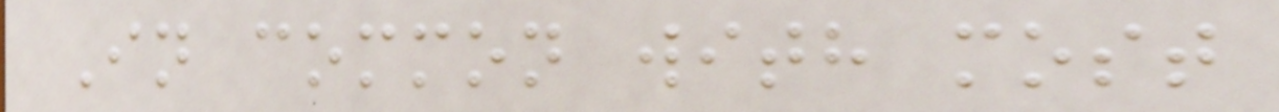In common with most
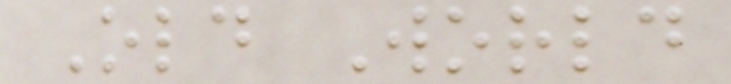Old World
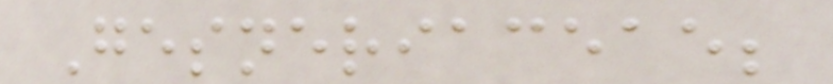Gesneriaceae;
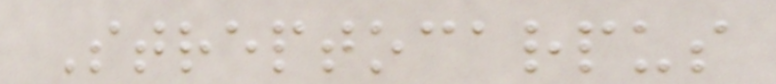Streptocarpus
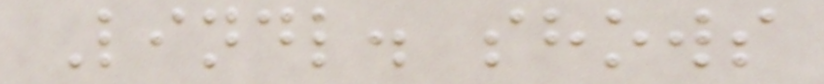Lindl. shows
